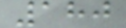180
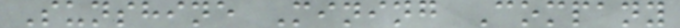Sunshine Mining Company
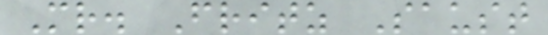Mr. Fritz Saust
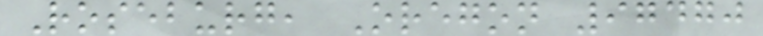Roseburg, Oregon 97470
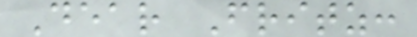Dear Fritz:
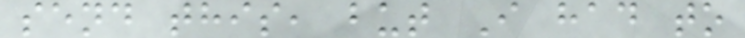send this, but I had to
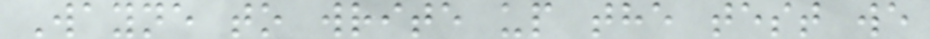Wayne to write up the test we
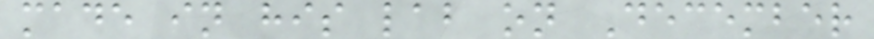made in his lab on December
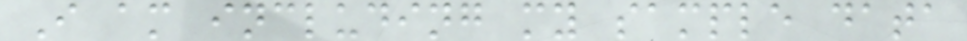I am including my sample data
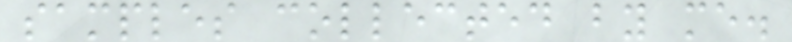samples collected by me.
